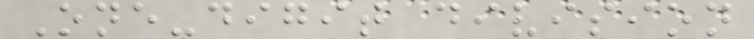One-digit division
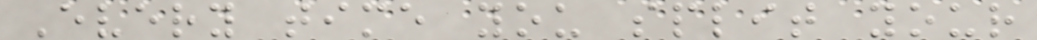Every time you split your
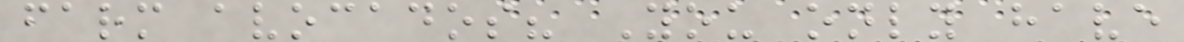farm avocados? You only have
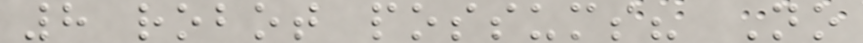8 robot possums? No
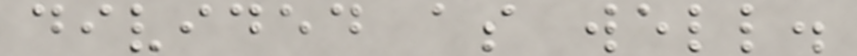divided as well.
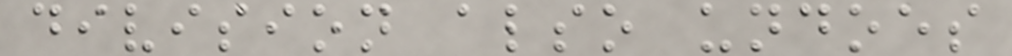division also undoes
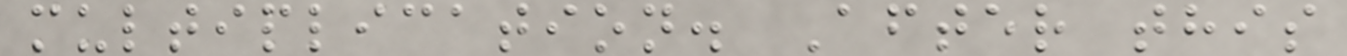multiplication. After this
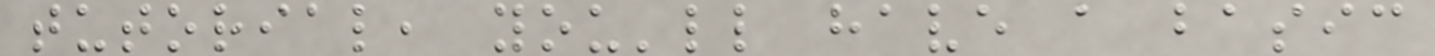tutorial, you'll have a basic
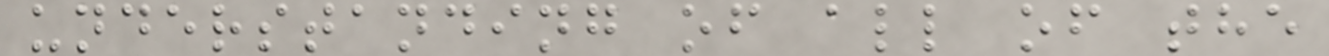understanding of all of the
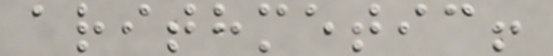arithmetic!
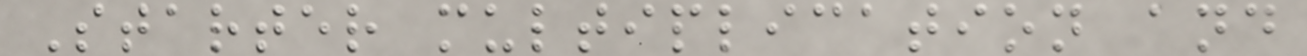Starter multiplication and
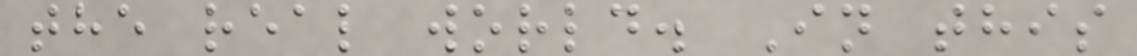the real world. In this
